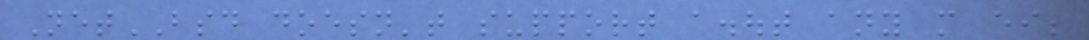NetBSD doesn't support a.out any more either;
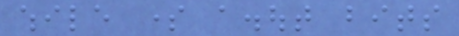while some a.out bits
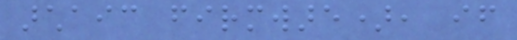archaic firmware), if
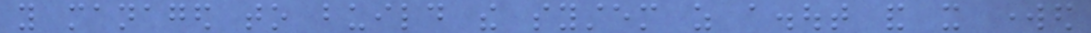you managed to build the system as a.out and it worked
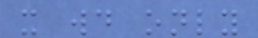it would only
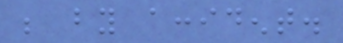be by accident.
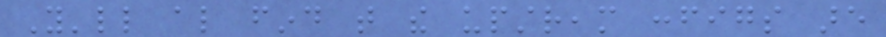You'll also find that the upstream configs are
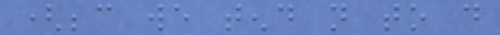(because we tend not to do
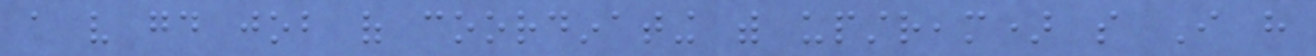a very good job of coordinating with upstream) so I have
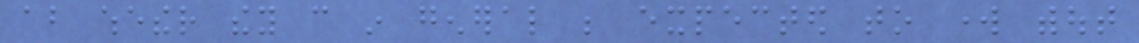about whether they can in general be expected to work without
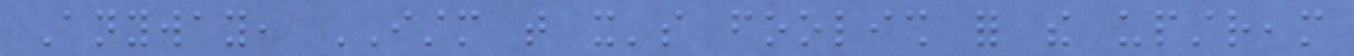Anyway, ISTM that it's foolish for the upstream
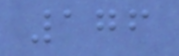176
